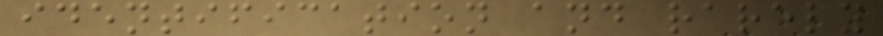identification and rarely
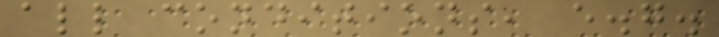all conditions, e.g.
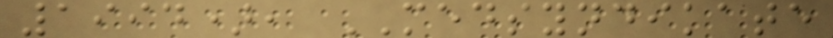1994), MEDSYNDIKATE
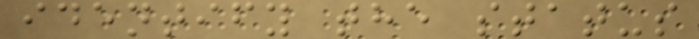identify the status
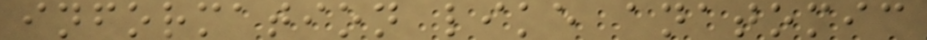information like anatomic
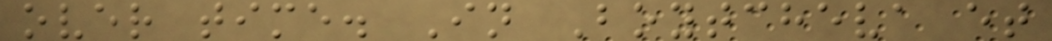over time. In Boytcheva et
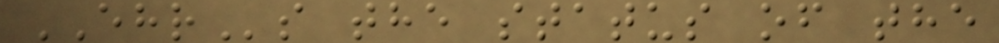EHRs the status of the
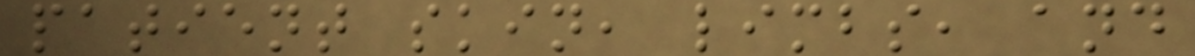patient skin, limbs, and
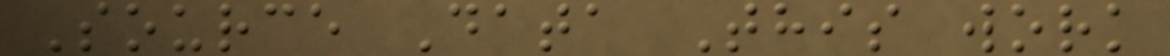Source Data This work
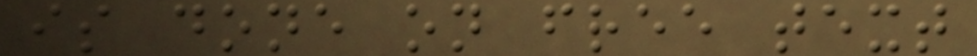is done on free text
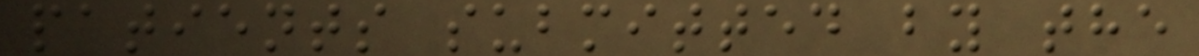patients submitted by the
